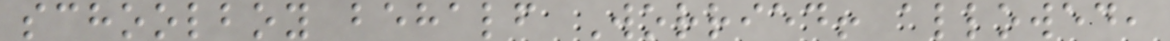schoolboy behalf Worried! allowed,
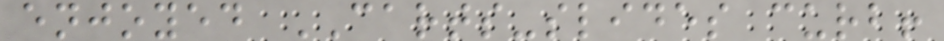enjoyed CARTS-slides curb!
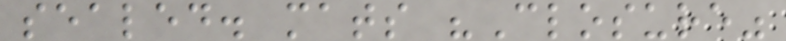sealed. mats "Closure"
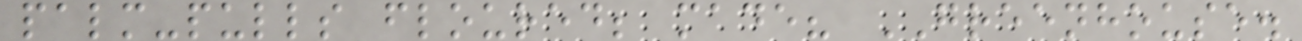palm-pulls floured; made? GREENHOUSE.
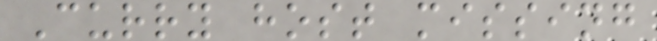Curry host missing
